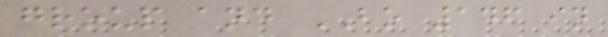group and BO 146 in
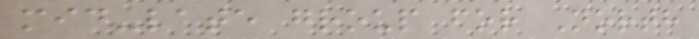mid-late group for North
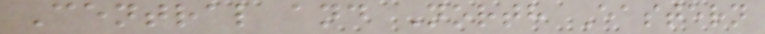Central and North Eastern
